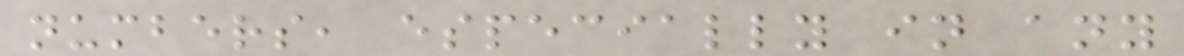numbers, especially in any
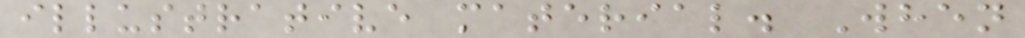illustrative material. When
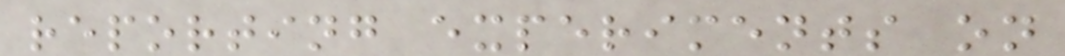reporting experiments on
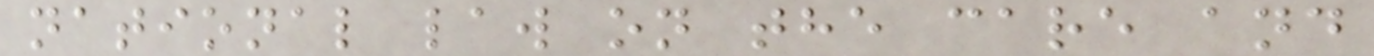national law on the care and
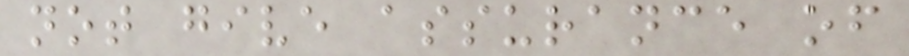not give assurance of
